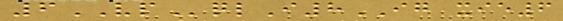6VPqlI8IG xie6
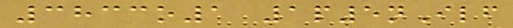3833o1 1p5nIlf
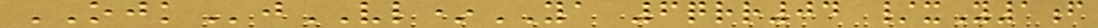OJKjVL*YA 6qrr04 /xY1f
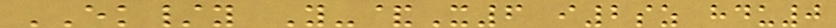EK/y Y-&X6 i2sz hdu0
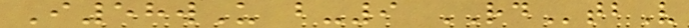I58wU b-9 RDtbV
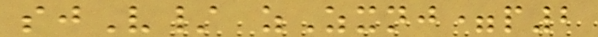sjV/ zZxnj=p2
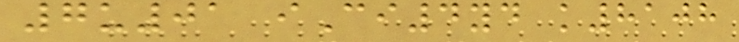7u01 iCi4yd k8108
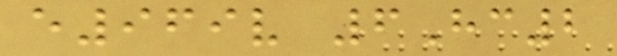e969v 6Hc2
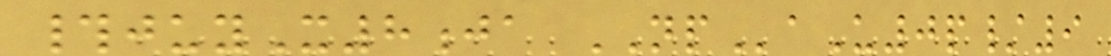#juyX8ja NPaU0p/9
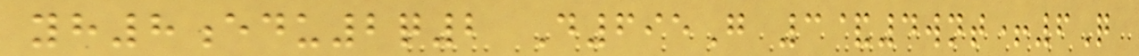yh8edu2q2 D695G 3&4wnt+6Q
